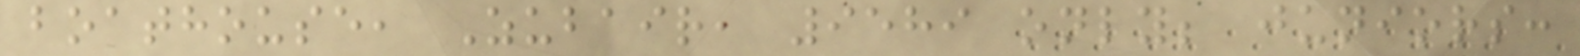boathouse, Zubair, 9589 only; juniors:
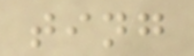ting
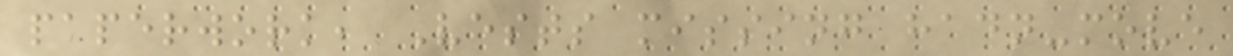paperwork, Vests missing hadn-move
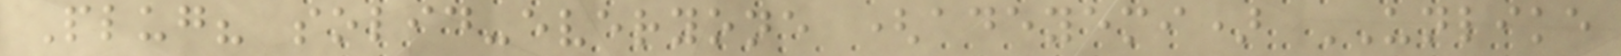Plug? solid-everyone (adeyemi) UNLIKE
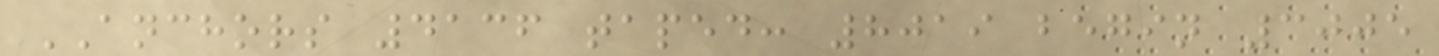ANCHORS 4136 taped: 8019 begin 3005
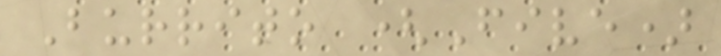Burrito (Five)
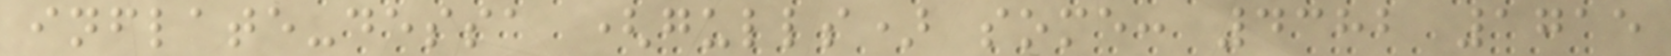inflate-dessa (gulls) some: 4382 1715
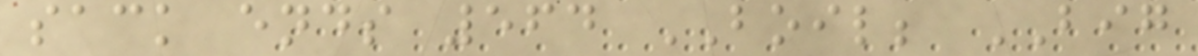sack ends 564 BOIL; BIG
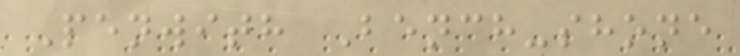Penwith Bench-shone
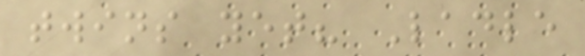twins yet? Ladle
